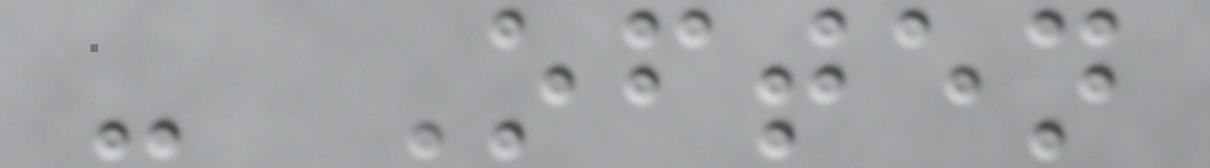- Often
